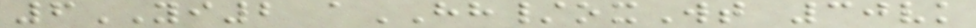6YI2 aHH/oxWt 30vk
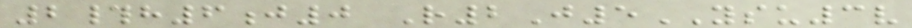2#h6j0 R2J5YSU3v
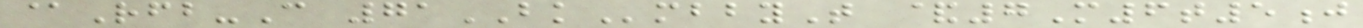@Rfb-C 71BKmbbyT &7M6t5j
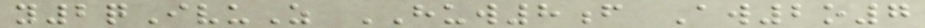y2qIvuZ HUW8f Aw2o7
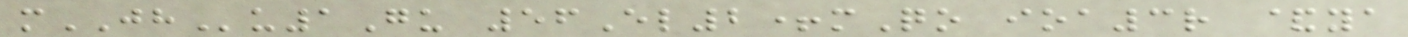mJHu1Gu 56El2+mQo ioa3r &ya
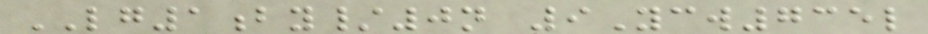LG1by/0n 9Ycw735l
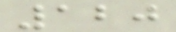120
